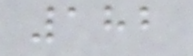182
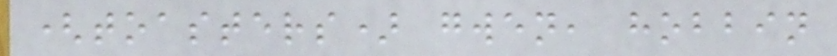(toasters) gwen, hobbin
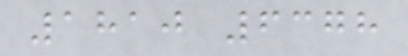1810 6378
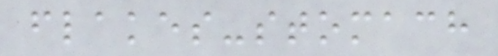flakes-stomach
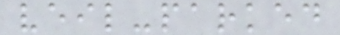veil-parked
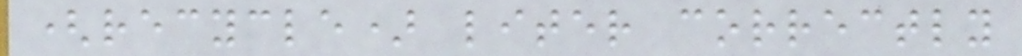(recycle) liter correctly
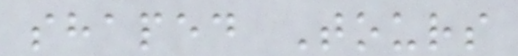shaped Tours
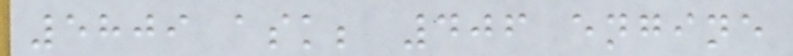5809 ask; 406 engine
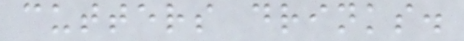cutters drinks.
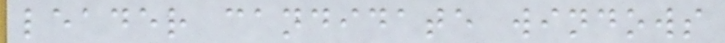leader candidate windows
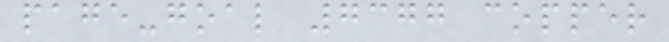page-goal 7377 copper
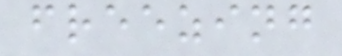freezing
